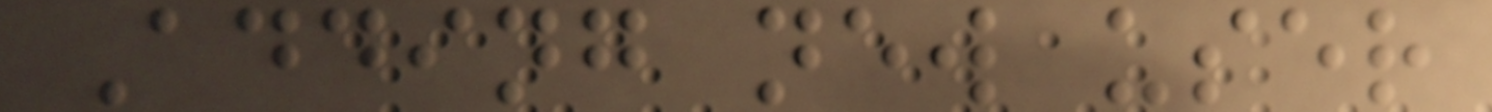Adding new user
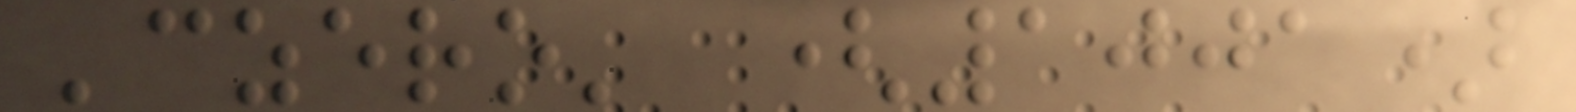'czero' (1001)
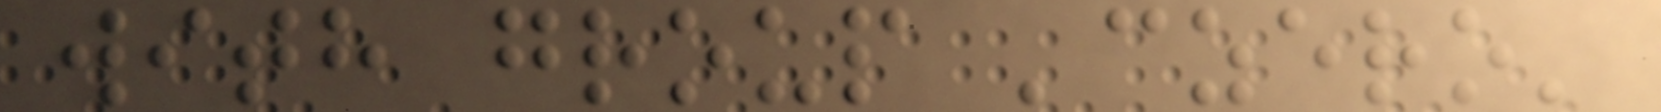with group 'czero'
